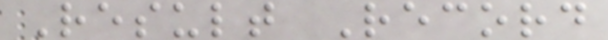Result Record
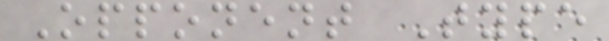Opponent Type
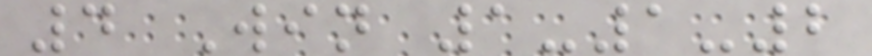4 Win 1-1-2
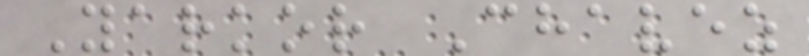Yarkor Chavez
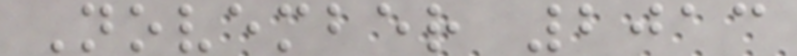November 2013
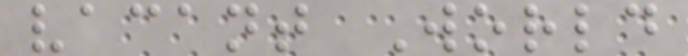vacant World
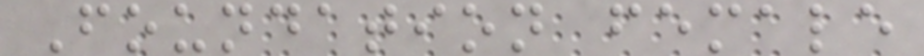Foundation female
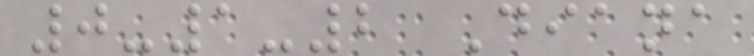0-1-2 Diana
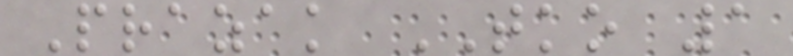Prazak TKO 1
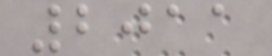2011
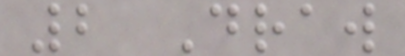2 Draw
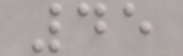45
